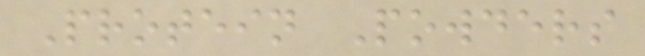Protein Powders
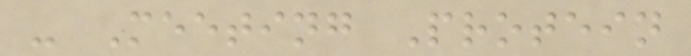- Meeting Protein
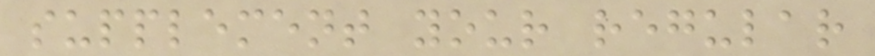supplement your regular
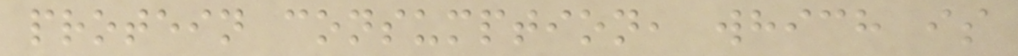protein consumption, which is
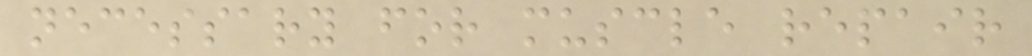necessary for muscle repair
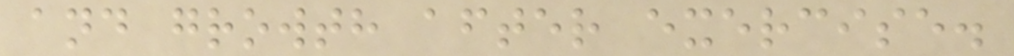and growth after exercise.
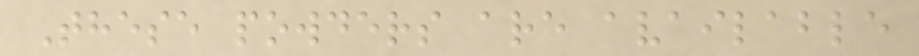These powders are available
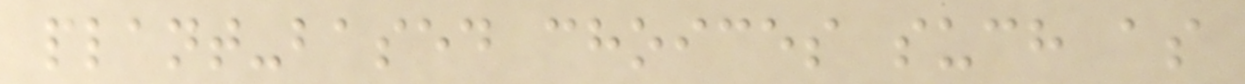plant-based choices such as
